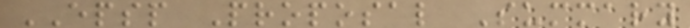EPSP Proposal Summary
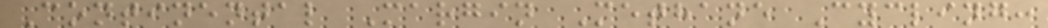Continental Margin Methane Cycling:
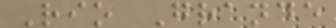Rio Grande
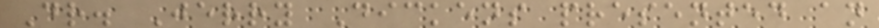Dr. Jerry Dickens presented an
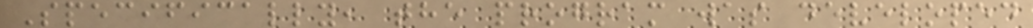Specifically, the program was developed
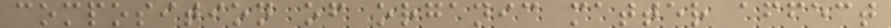composition of organic matter affect
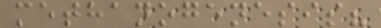methanogenesis?
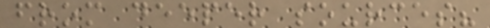from deeper sources?
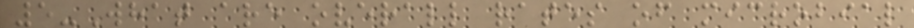5-What are overall rates of microbial
